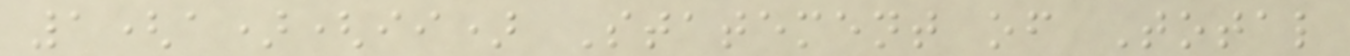1(a)(ii) Statement of Total
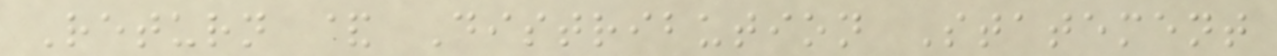Return & Distribution Statement
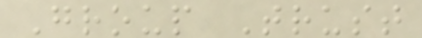Group Trust
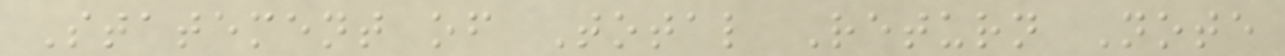Statement of Total Return Note
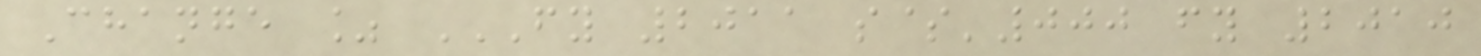Change % FY 2011 S$'000 FY 2010
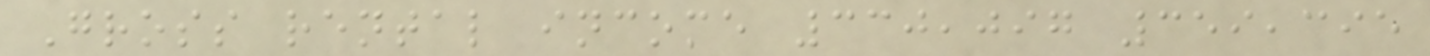Gross rental income 330,097 359,395
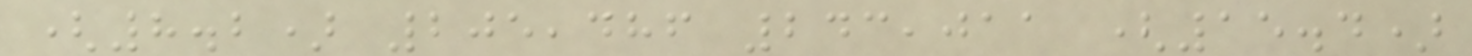(8.2) 205,486 243,011 (15.4)
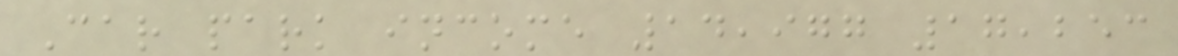Car park income 14,977 17,253
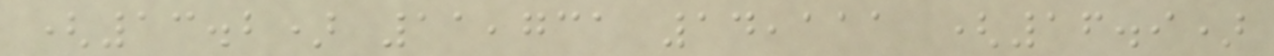(13.2) 11,731 14,111 (16.9)
